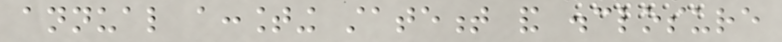annual accounting statement and disclosure
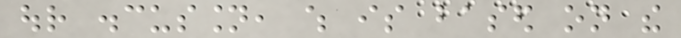our discussion, which is based on the
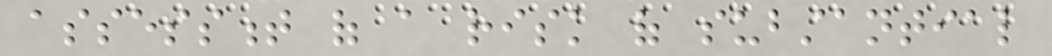assessment of a risk of substantial
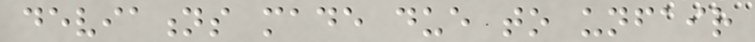deviations made due to unfair
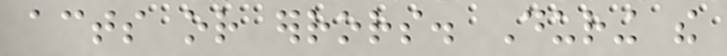acts or errors. During the
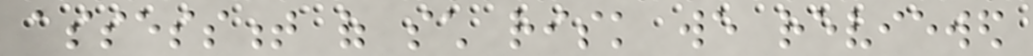assessment of such risk we reviewed
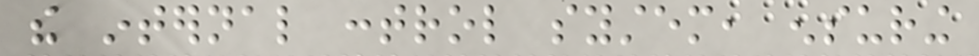the internal control system, ensuring
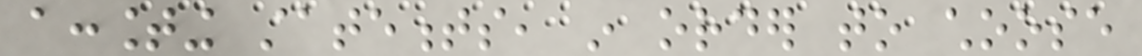accounting statements, in order to choose
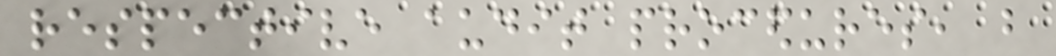respective audit procedures, but
